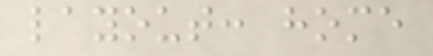layout: home
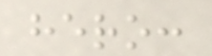hero:
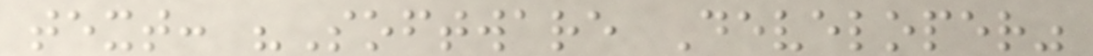text: "Software Developer"
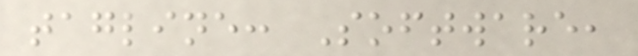tagline: Software,
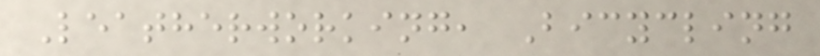Leatherworking, Bicycling
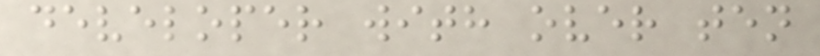developer with over ten
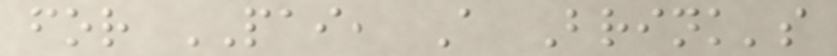for PAI, A Brink's
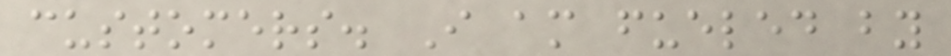customers. I am fueled by
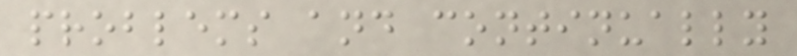problems and continually
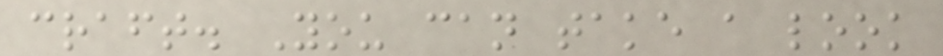craft. You can take a look
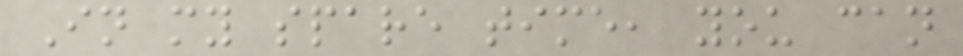In my spare time, you can
